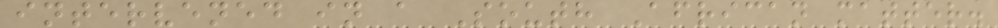intervened in a South African matter.
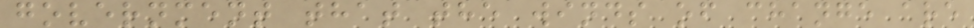government that the winds of change are
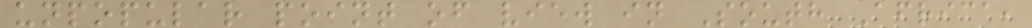unpopular point of view in South Africa,
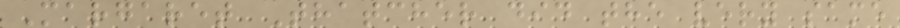Margaret Thatcher did the very same
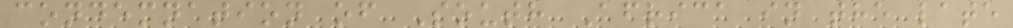condemnation of South Africa in the late
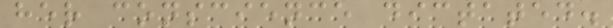her conscience dictated.
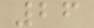26
